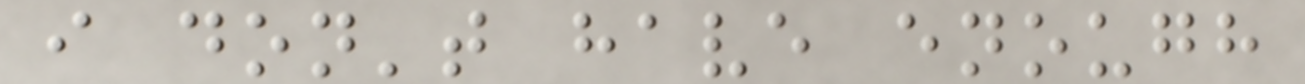i don't have enough
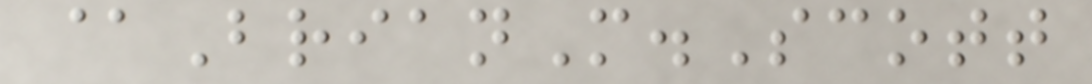@BrianM.Scott
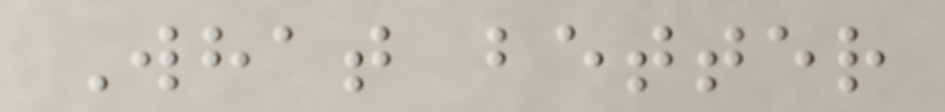What better
